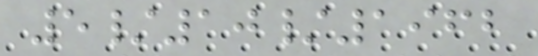5/10/1962
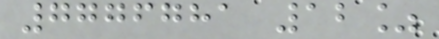7776781 12%
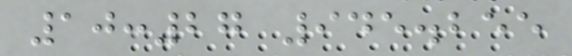10:27 945.255
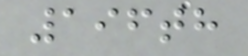196th
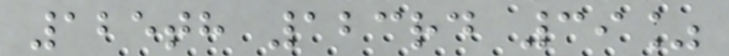125th 123rd 39%
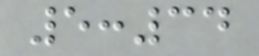5:34
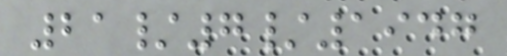21/7/1947
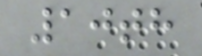10th
